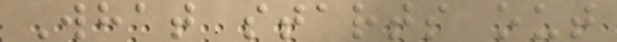What starts out
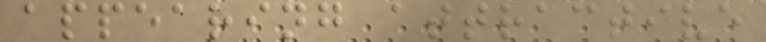appearing attractive
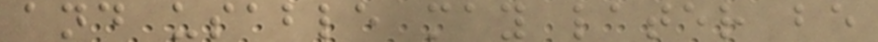and usable may later be
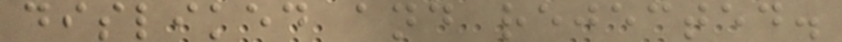disliked and rejected.
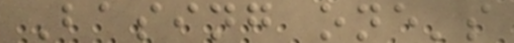Basing one's
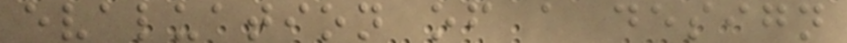evaluation of a design
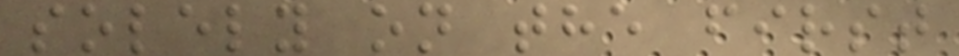solely on the first
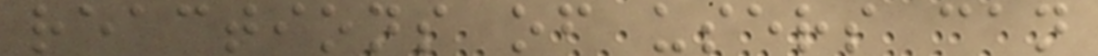reactions of users can
